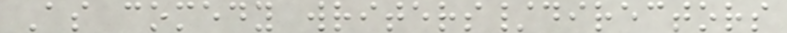As comedy writers/directors
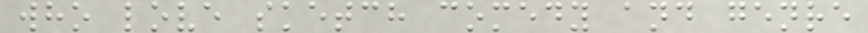who love sketch comedy and genre
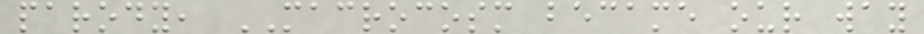parody, MACROCOSM became our way
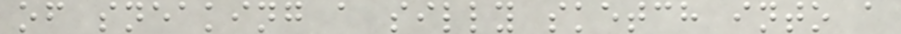of sneaking a silly sketch into a
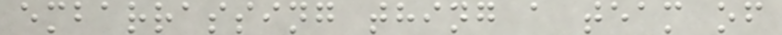embarrassing thing a team of
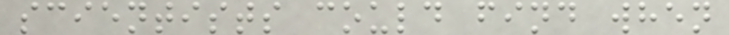scientists could find when
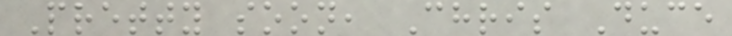Pretty soon, Chris Duce
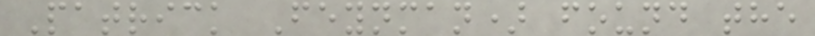Patrick Feynman) found the
